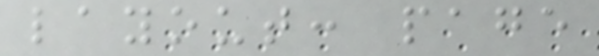layout: page
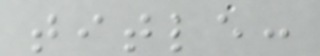title:
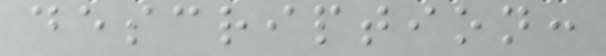description:
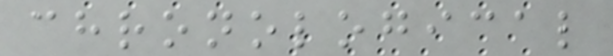chronological
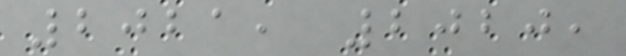2021, 2020,
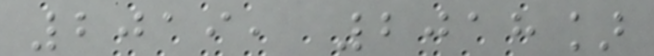2019, 2018]
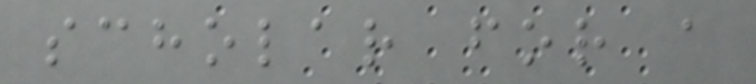scholar for a
